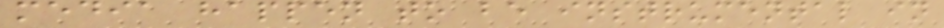media happen to be instrumental in
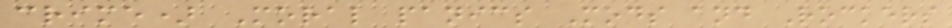crime) Moral panics Mods and Rockers
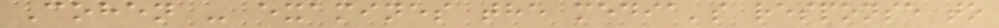Cohen - examines the media's response to
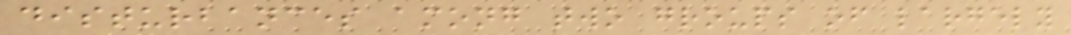disturbances among two groups of largely
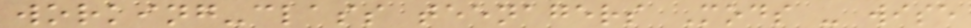working-class teenagers Mods - wise
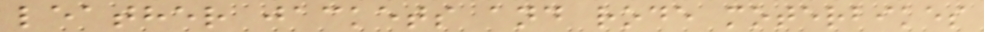leather jackets and rode moterbikes
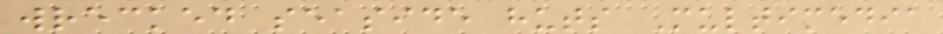wrecked seaside huts Multimedia
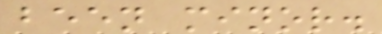been minor.
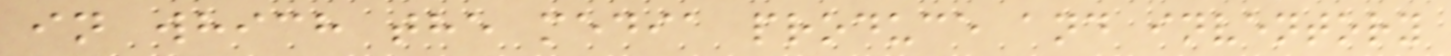in which the media produce and inventory
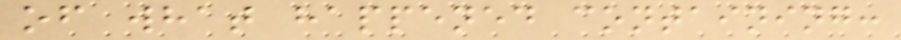of what happened containing:
